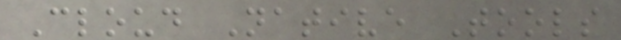Cloud Native Tools
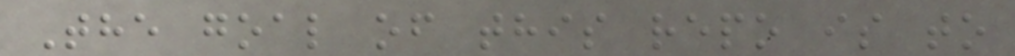The goal of this repo is to
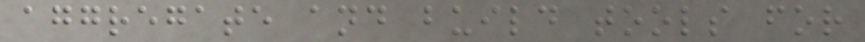aggregate and build tools for
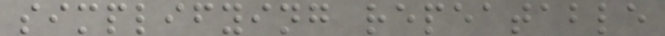simplifying repeatable
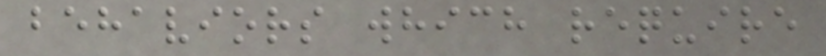behaviors which require
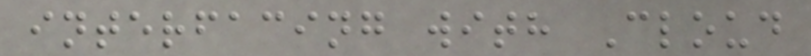interfacing with Cloud
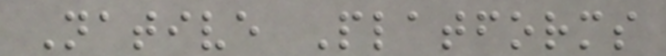Native Platforms
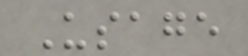Usage
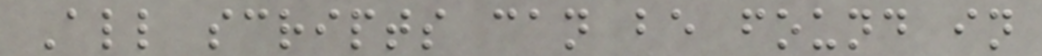All scripts can be found in
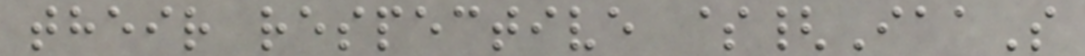their respective ${IaaS
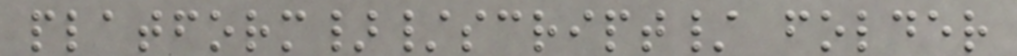platform}/script/ folder
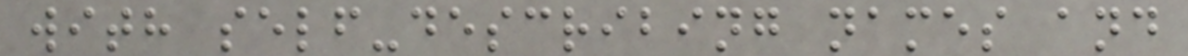with self-describing names and
